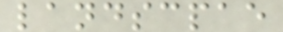landscpae
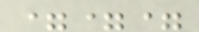===
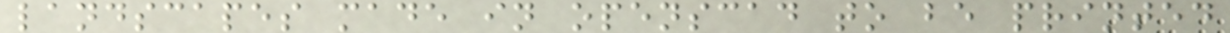landscapes made in openscad to be printed
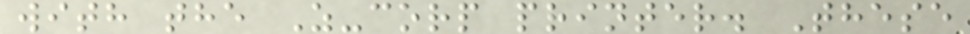with the Z-corp printer. These
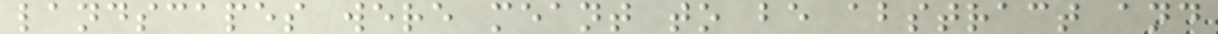landscapes were meant to be abstract and
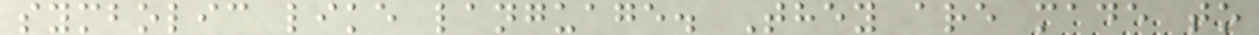symbolic like language. They are made to
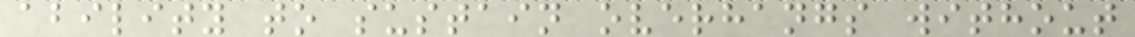ability to sustain overhangs without
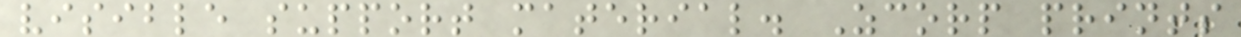visible support material. Zcorp prints
